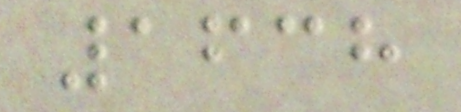1638
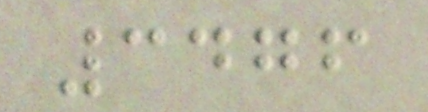3476
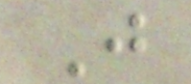J
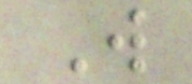W
